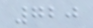720
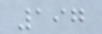197
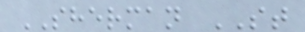SHERMAN ST
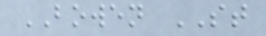BOWEN ST
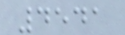4541
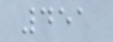451
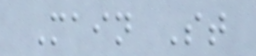Main St
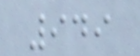949
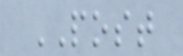POST
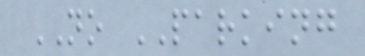NO PARKING
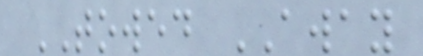TOWED AWAY
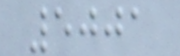5001
